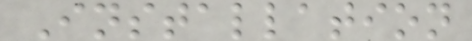Installation
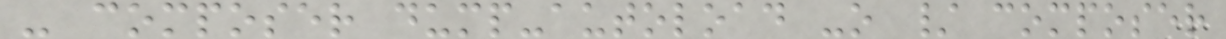- composer dump-autoload -o / composer
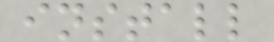install
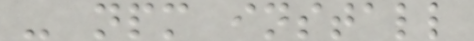- npm install
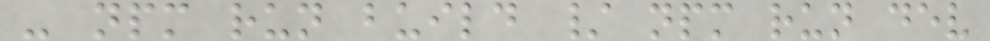- npm run build / npm run dev
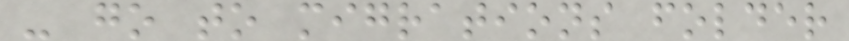- go to migrations folder
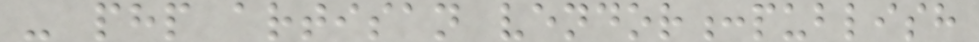- php artisan vendor:publish
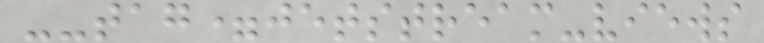--tag=jetstream-views
